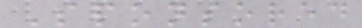Sponsored
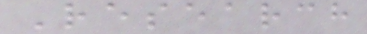Research
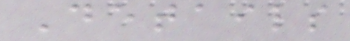Details
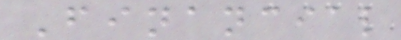Financial
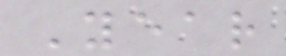Year
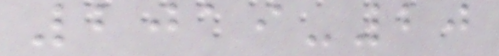2019-20
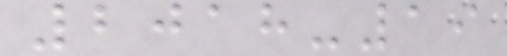2018-19
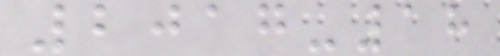2017-18
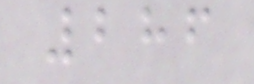286
